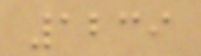1239
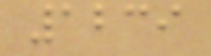1239
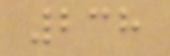238
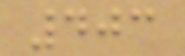403
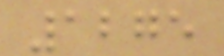1275
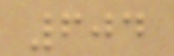604
